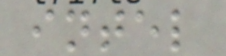intel
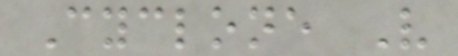Cyclone V
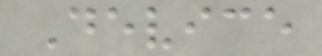Device
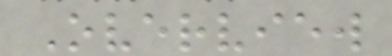Overview
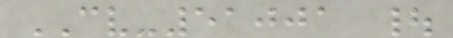CV-51001 |
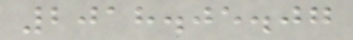2018.05.07
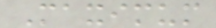Maximum
